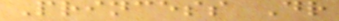Princess Dr
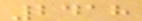2418
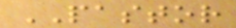PASTOR
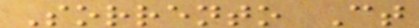Sorrento Ct
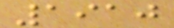1910
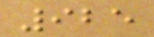925
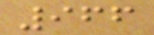966
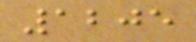1205
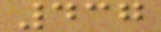437
